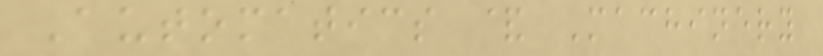Automatics & Machinery
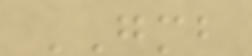GMB
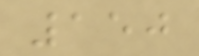150
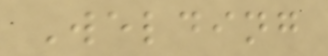Welding
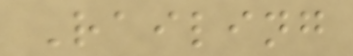Railing
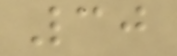30
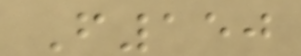F150
